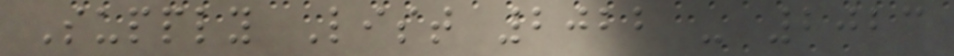Supply List 2022 - 2023
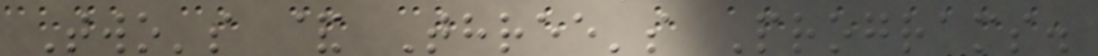Two's & Three's Programs.
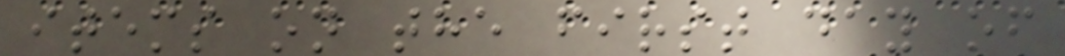items on the first day of
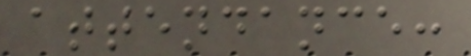attendance:
